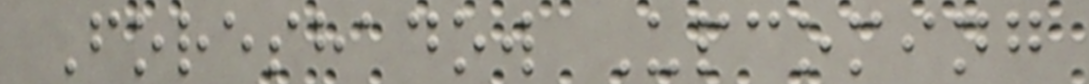Foreshadow Upcoming
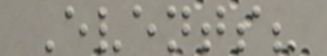Events?
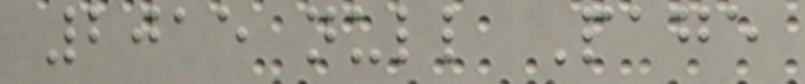2015 null Page
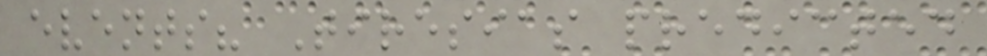events? Tiresias predicted
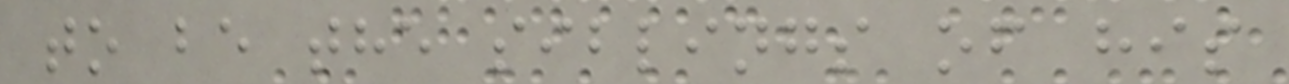to be the siblings of his
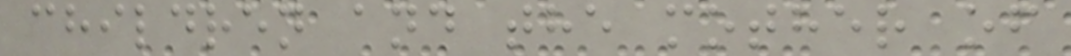children and the mother of
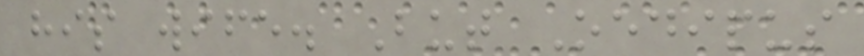his wife. But Oedipus
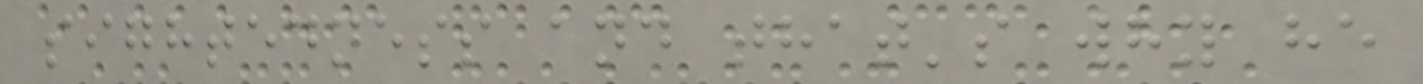sightedness and that's why he
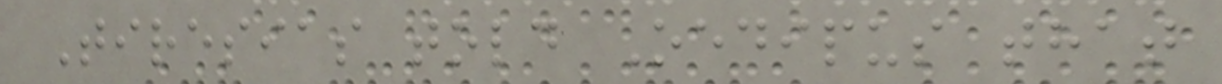Tiresias told Oedipus that
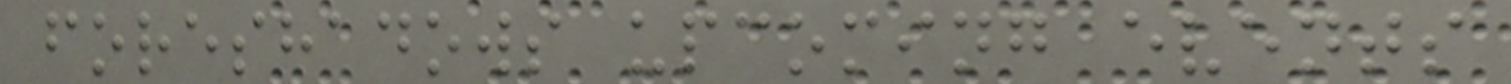foreshadows upcoming events
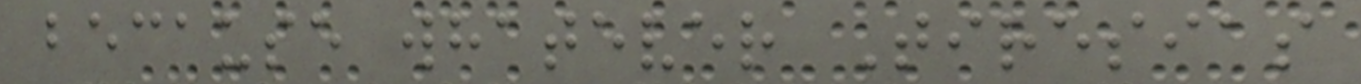because whatever Tiresias
